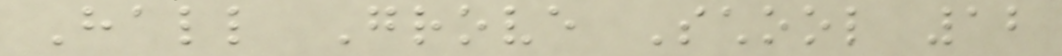Hall Grove School 12
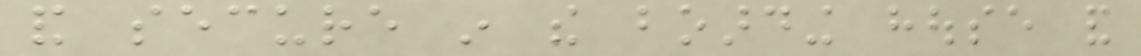and secure in the boarding house and
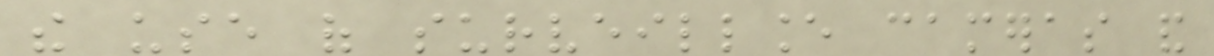the use of surveillance cameras and
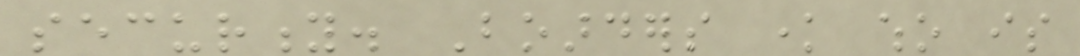security. Boarders know who is
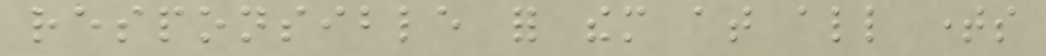responsible for them at all times
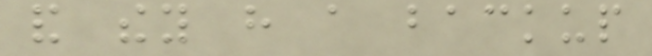and they have a backup
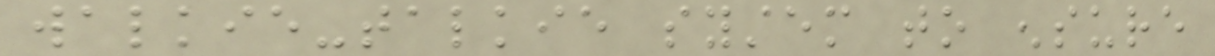walkie-talkie system to ensure
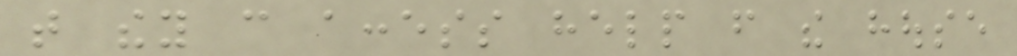that they can access help from the house
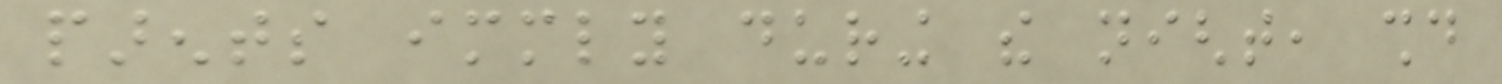parents immediately during the night, should
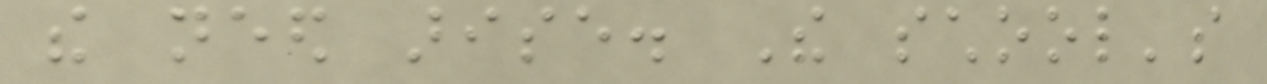the need arise. The school's
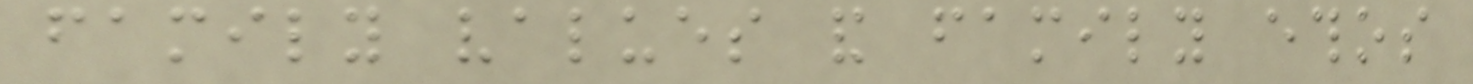family values and family ethos
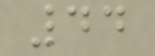44
